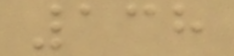138
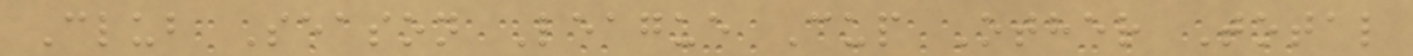Club Season League Cup Other Total
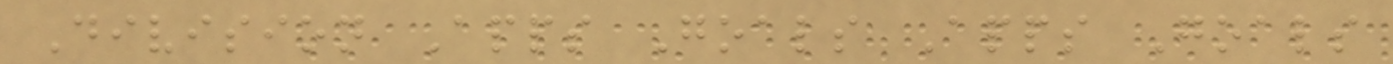Division Apps Goals Apps Goals
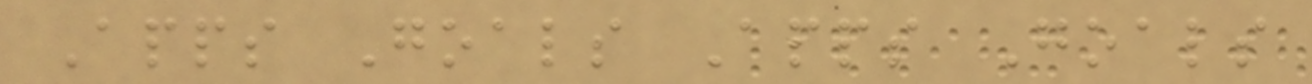Apps Goals Apps Goals
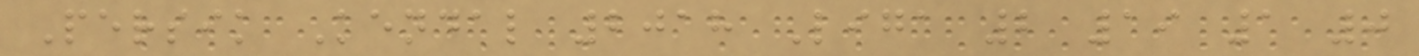Persik Kendal 2018 Liga 2 19 1 0
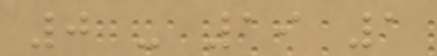0 - 19 1
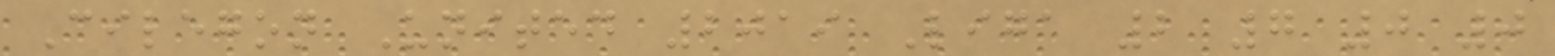Cilegon United 2019 Liga 2 7 0 0
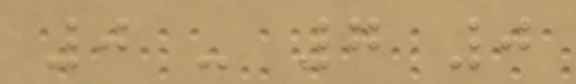0 - 7 0
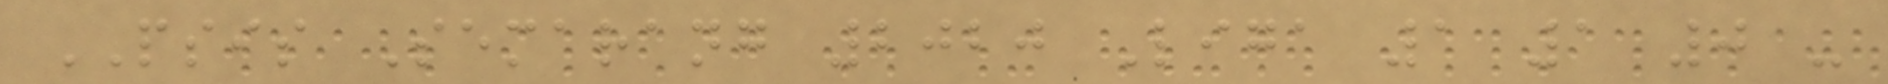PSIS Semarang 2020 Liga 1 1 0 -
